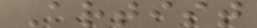Artist
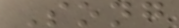Song
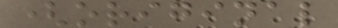(original
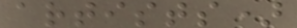artists)
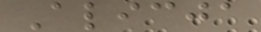Alicja
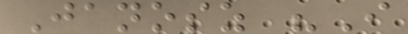Janosz "I
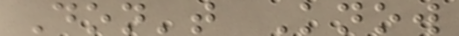Don't Know
